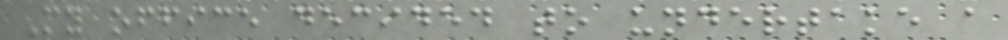My office decided to undertake a
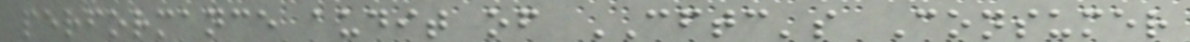performance audit of CFTC's Consumer
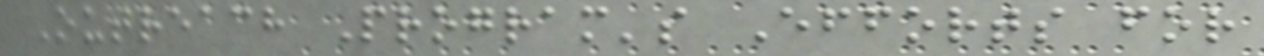Outreach Program's Efforts for
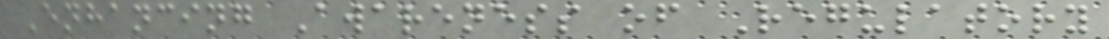Enhancing Awareness of Regulatory
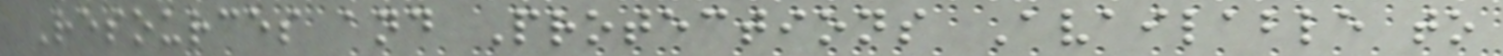Resources and Protections Available to
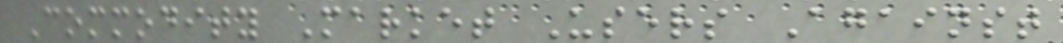Commodity Market Users Against
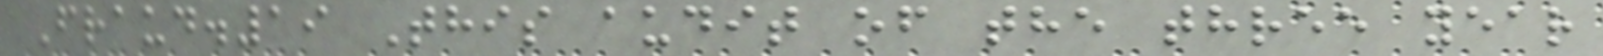Fraud.19 This audit of the three year
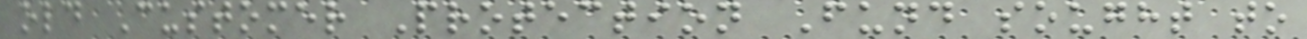old Customer Protection Fund sought to
